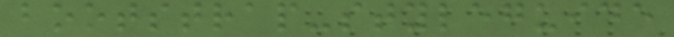bootstrap-styleguide
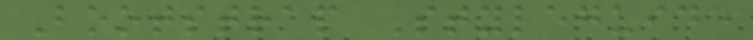Bootstrap Styleguide
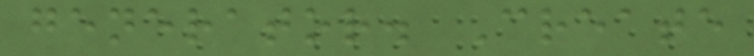generator. Create
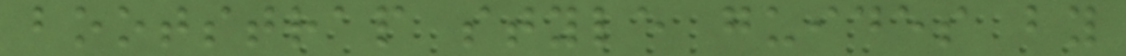bootstrap style guides by
